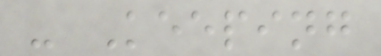- Keeping
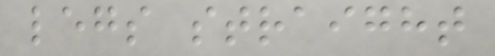legs straight
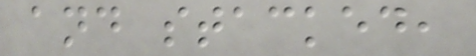and stacked,
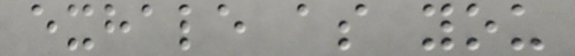exhale as you
